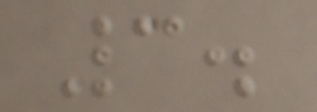3.
